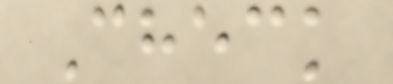Check
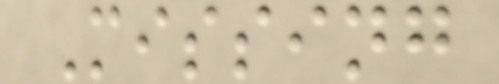Missing
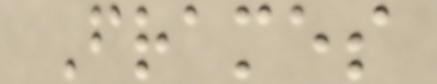Frames
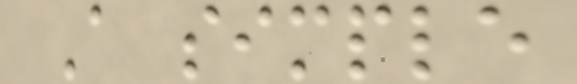A simple
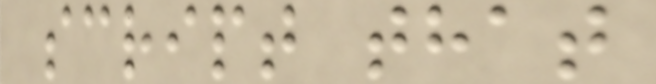script that
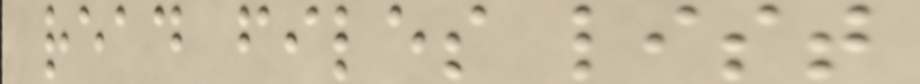read files list
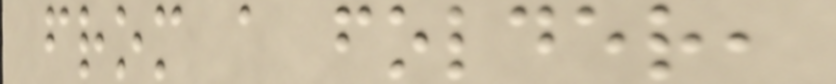from a folder,
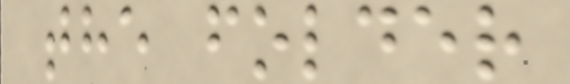the folder
